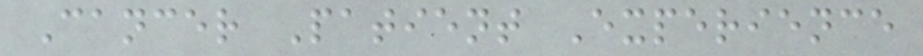Cancer Patient Experience
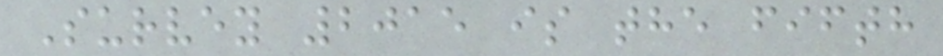Survey 2015 is the fifth
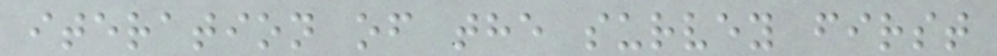iteration of the survey first
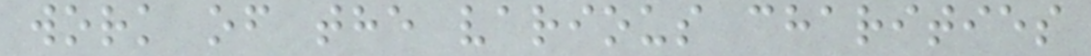work of the various charities
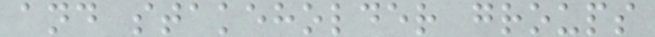and stakeholder groups
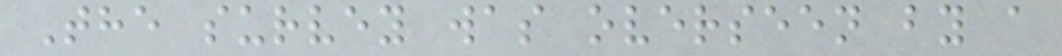The survey was overseen by a
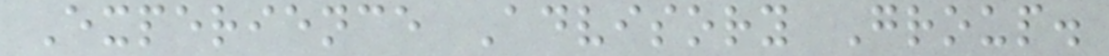Experience Advisory Group.
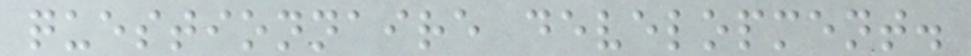questionnaire development.
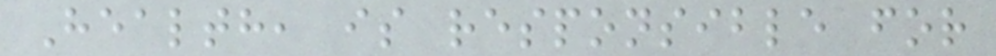Health, is responsible for
